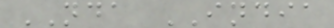NDA INDIA
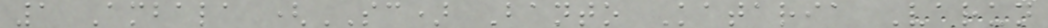1 Ambala (SC) Banto Kataria Varun
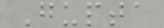Gupta
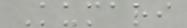Kumari
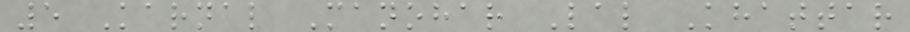5 Karnal Manohar Lal Khattar
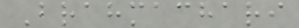Brahmachari
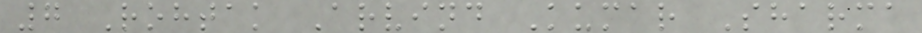7 Rohtak Arvind Kumar Sharma
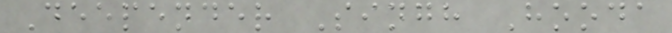Deepender Singh Hooda
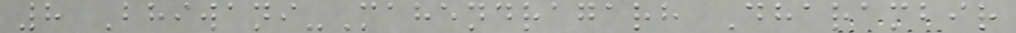8 Bhiwani-Mahendragarh Dharambir
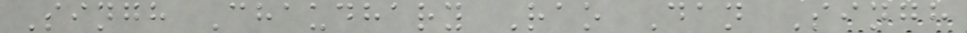Singh Chaudhary Rao Dan Singh
